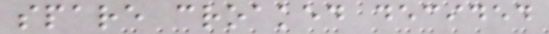spare croaked decided
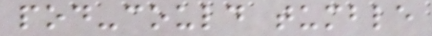pod-could tumble
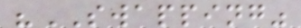"SWAPPING"
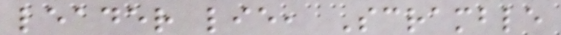leader lie, Scramble
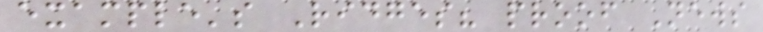example's Ridges? proof News
